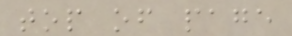top of page
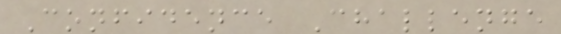Confidence Challenge
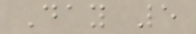Day 5
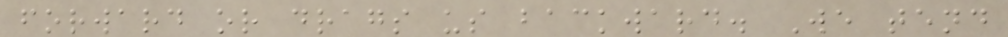forward or drags us backward. We tend
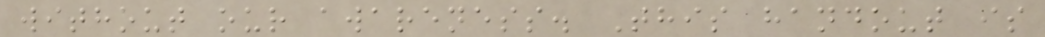without our awareness. This handout is
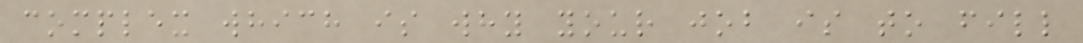complex which is why your job is to fill
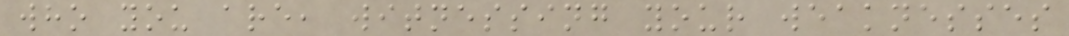who you are, witnessing your weaknesses
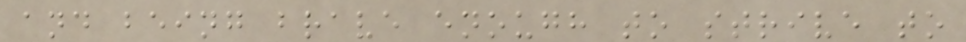and being brave enough to strive to
